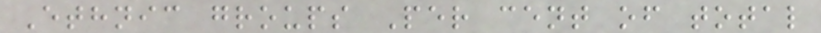Ethnic groups Per cent of total
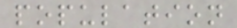population
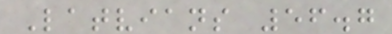Latvians 56.7
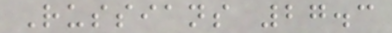Russians 27.3
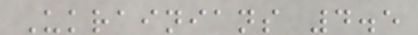Ukrainians 4.5
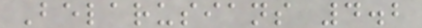Belarusians 4.2
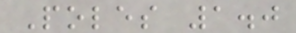Poles 1.0
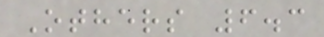Others 6.3
